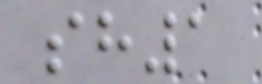sh1
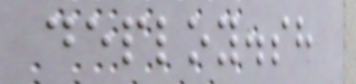deploy.sh
